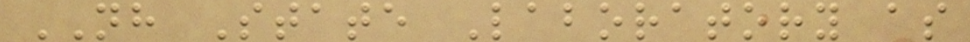NH State Laboratory as
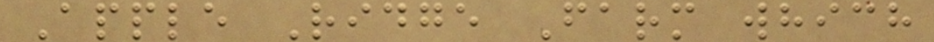Apple Ridge Farm which
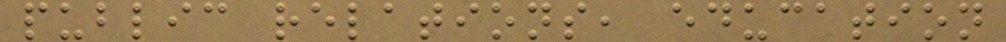public relations, education
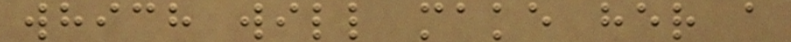which will make her a
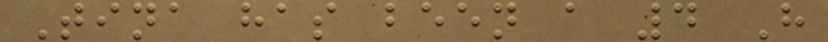Tina has been a 4 H
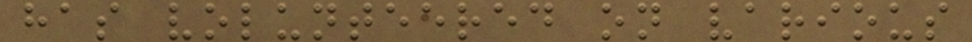has volunteered on various
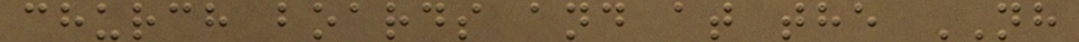church boards and at the NH
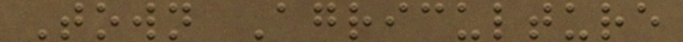Town Agriculture
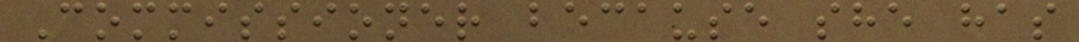Commissioner because she has
